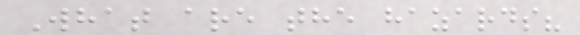What are the hazards?
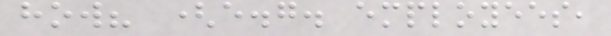how? (e.g. employees,
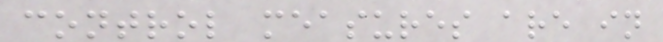control measures are in
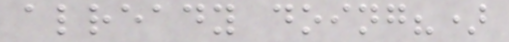already doing?)
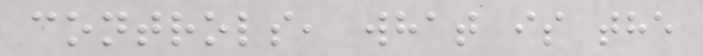controls, what is the
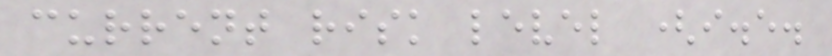current risk level (i.e.
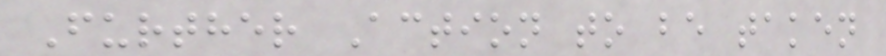Further Action to be taken
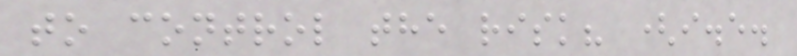to control the risk? (i.e.
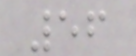56
